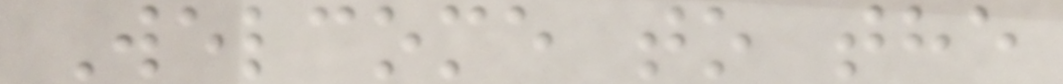Welcome to the
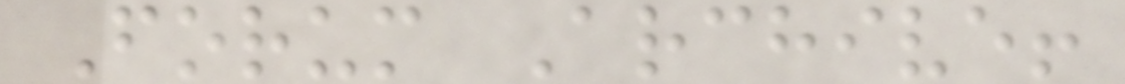Forum Archive!
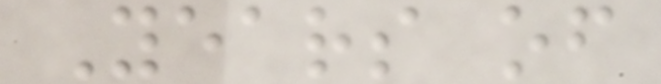Years of
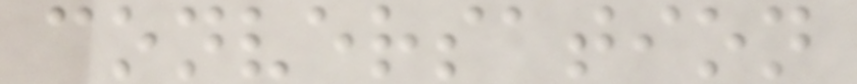conversation
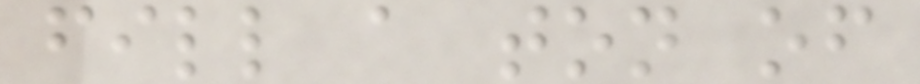fill a ton of
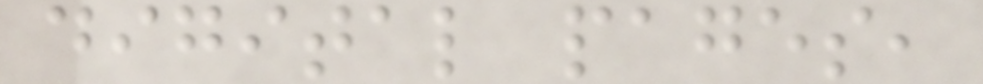digital pages,
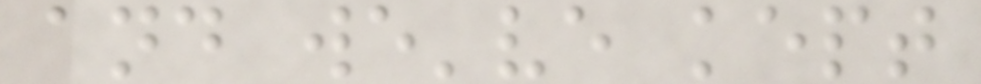and we've kept
